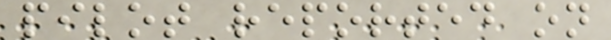pilot reported on
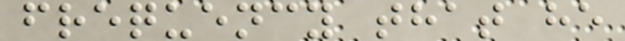frequency that he
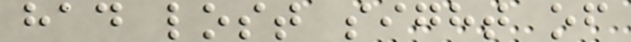had lost sight of
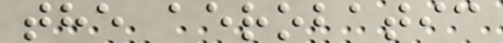the aerobatic
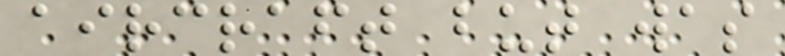aircraft but was
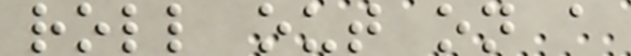roll out on a
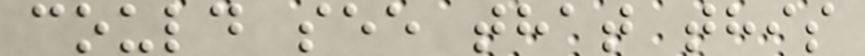could see that this
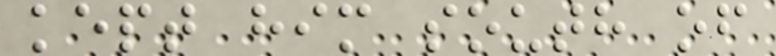kept him south of
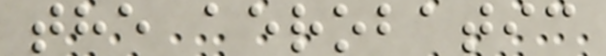the aerobatic
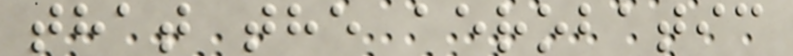that the aerobatic
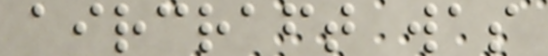aircraft was
